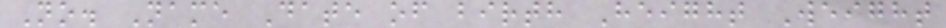No. Name Date of birth Height Weight
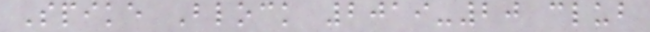Spike Block 2019-20 club
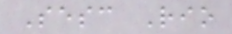Sesc Rio
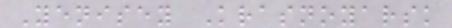Yenisey Krasnoyarsk
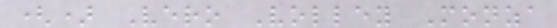() Vero Volley Monza
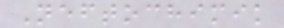Neftochimik
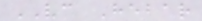VC Hebar
